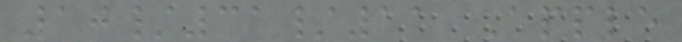10/31/11 Apple
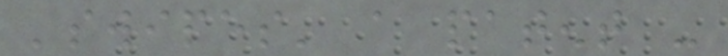'swipes' a patent -
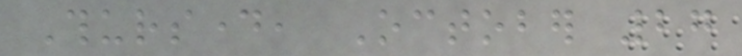Thursday, October 27
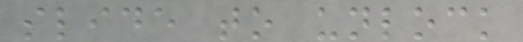slide to unlock
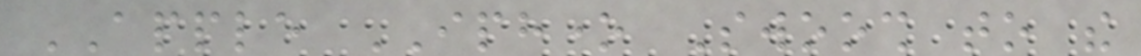APPLE IPHONE Swoosh to the
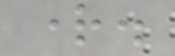right.
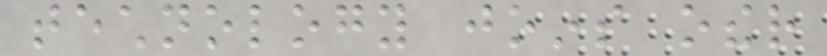technology joins other
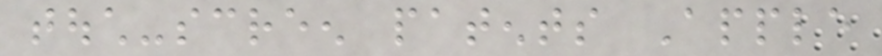touch-screen patents Apple
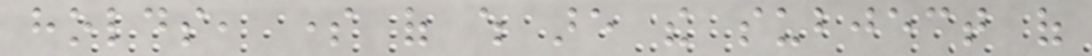holds, some of which are the subject of
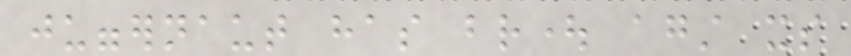juggernaut has brought against its
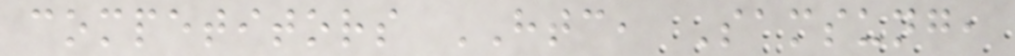competitors HTC, Samsung,
